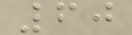60
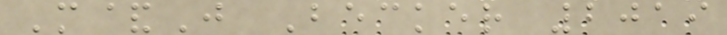M&J Becker 2019
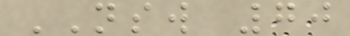NSW 70
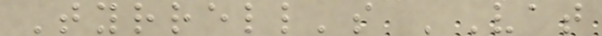Tyrrell's 'Vat
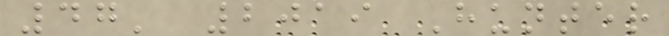47' 2019 Hunter
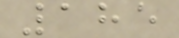185
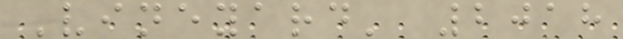Vineyard' 2018
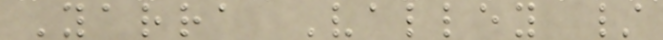Yarra Valley /
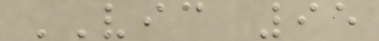VIC 95
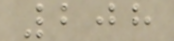208
